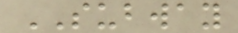SUBWAY
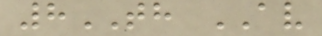8TH AV
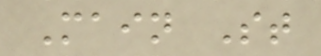Main St
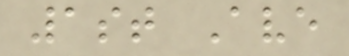1st Ave
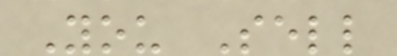You Sell
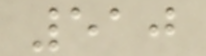510
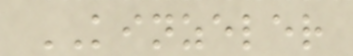KINZELER
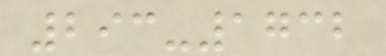293-1732
